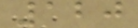120
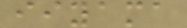iiyama
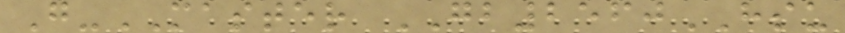G-MASTER GB2560HSU
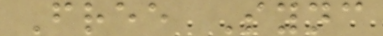Free Sync
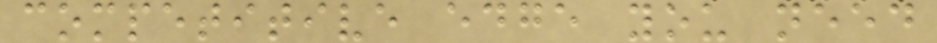competitive edge you need
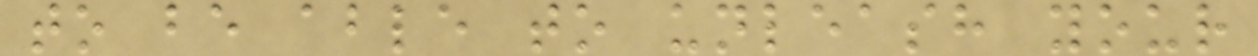to be able to unleash your
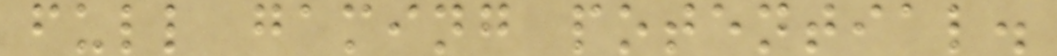full gaming potential.
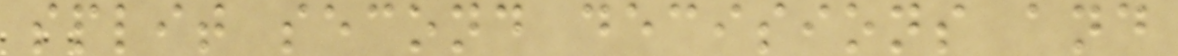split second decisions and
